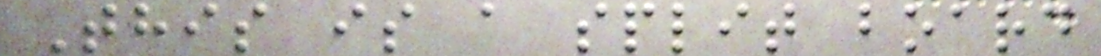This is a split board
